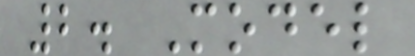2. Model
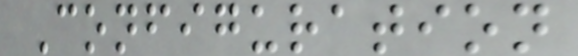Configuration
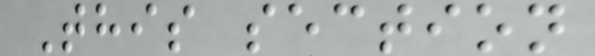This section
